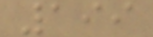199
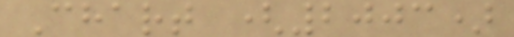Chart (2003)
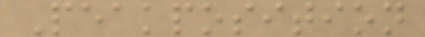Peakposition
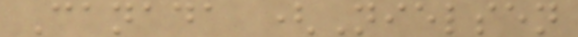Canada (Nielsen
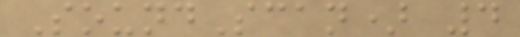SoundScan) 4
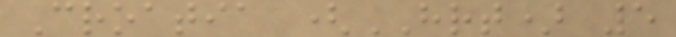Croatia (HRT) 5
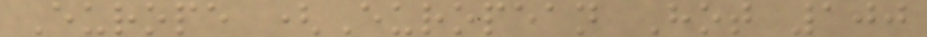Europe (European Hot 100
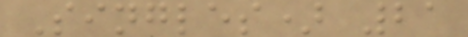Singles) 21
